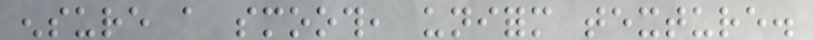ensure a smooth, uniform texture.
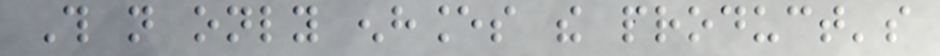This not only enhances the product's
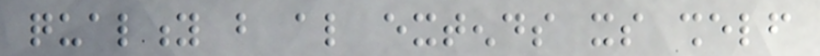quality but also extends its shelf
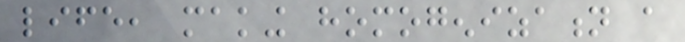life, making homogenization a
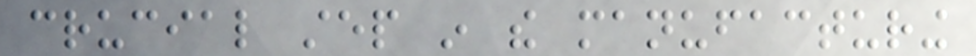crucial step in the manufacturing
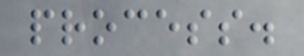process.
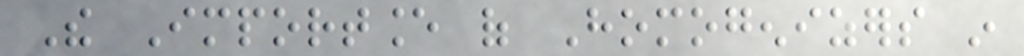The Importance of Homogenizers in
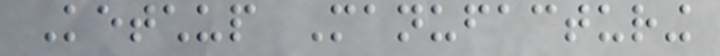Ketchup Manufacturing
